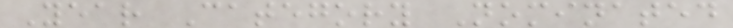Year Category Nominated
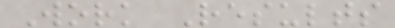Work Results
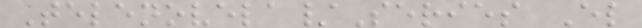Telenovela/Series El
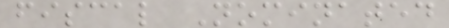fiscal Nominated
